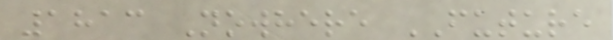1813 Nowhere FUTURE
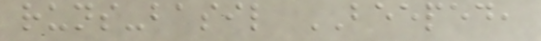runs-basil BEEPED,
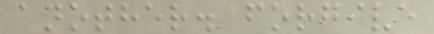another. forgive
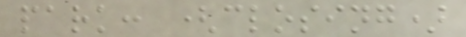park: (closing)
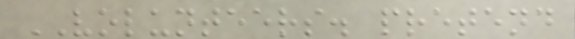VOLUNTEERS. pretend
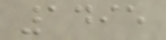1495
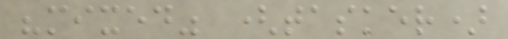"mixed" (tasker)
